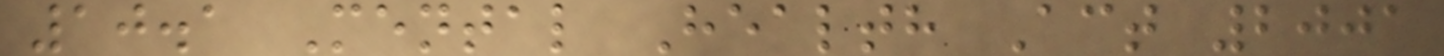10.1 Mental Health Act 2001
